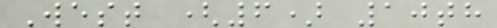West (6) 10th
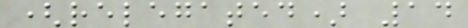(relegated) 14
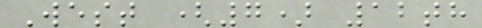West (7) 12th
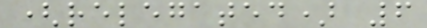(relegated) 6
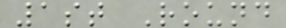1st Round
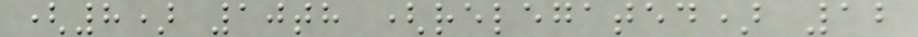(8) 10th (relegated) 12
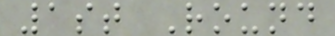1st Round
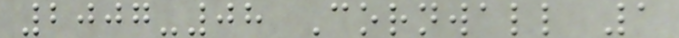2007-08 Cornwall 1
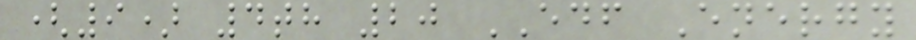(9) 4th 20 EDF Energy
